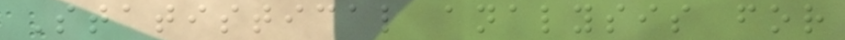Statistical analysis for
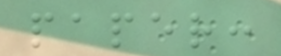paper:
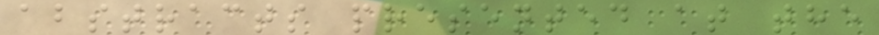abstracts presented at the
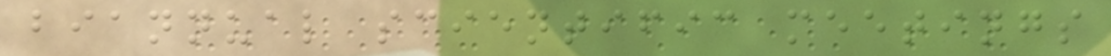biannual scientific meetings
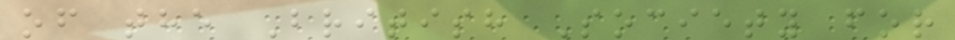of the British Society for
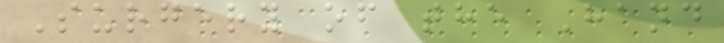Surgery of the Hand
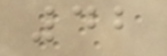42
